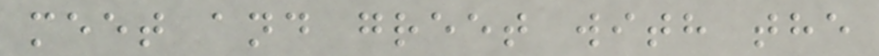meet and greet with the
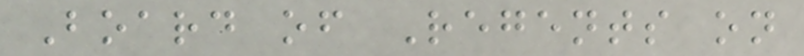Board of Regents on
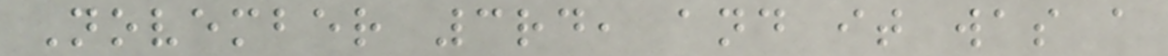November 3rd, and it was a
